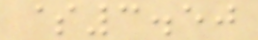$3.50
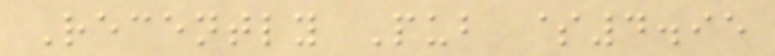Recently Pub $4.95
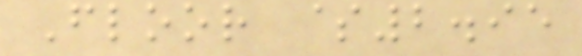Floor $2.95
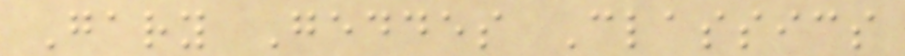Gary Geddes Classics
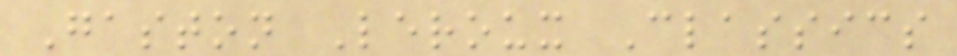Gaston Leroux Classics
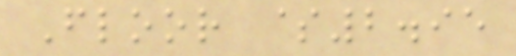Floor $2.95
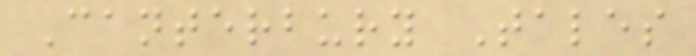Canterbury Tales
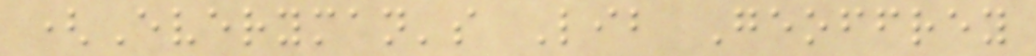(Everyman's Lib Geoffrey
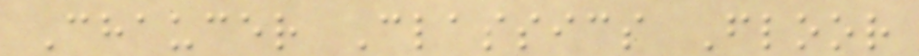Chaucer Classics Floor
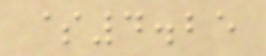$4.25
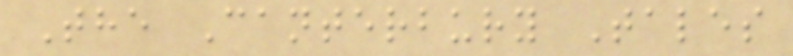The Canterbury Tales
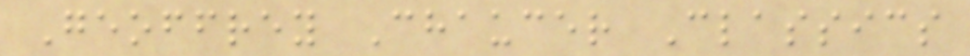Geoffrey Chaucer Classics
